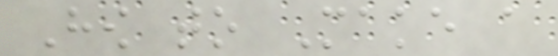How to Make a
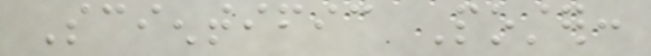Scientific Poster:
